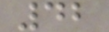42
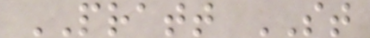PRATT ST
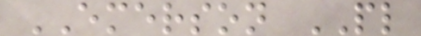EMERSON PL
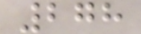278
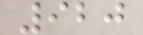920
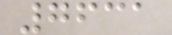7631
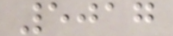5017
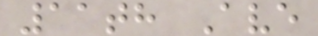11th Ave
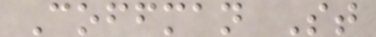Coffman St
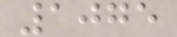1075
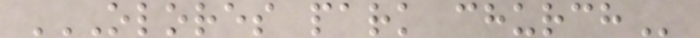OLORES PARK CHURCH
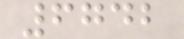6742
